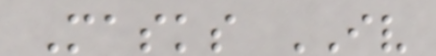Masks IV
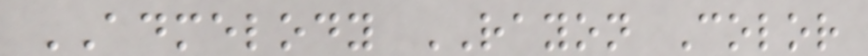ADMELODY RAYON Color
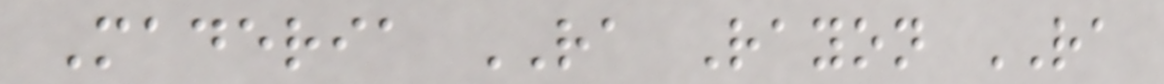Maderia RA Rayon RA
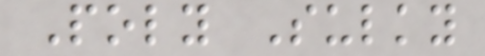Poly Sulky
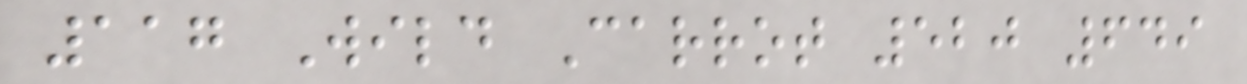117 Wild Carrot 520 649
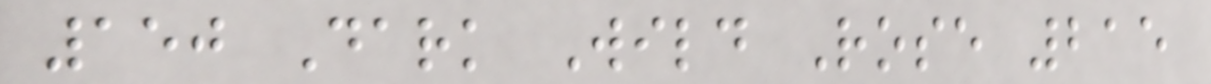150 Dark Wild Rose 215
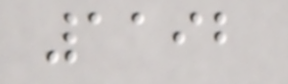1192
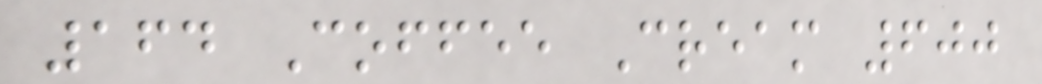164 Coffee Cream 600
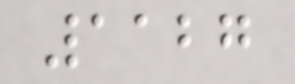1127
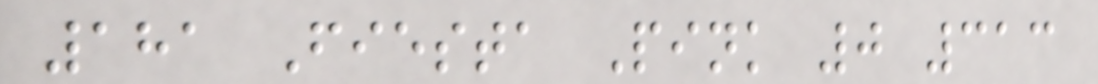181 Fiesta Pink 0 313
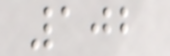102
